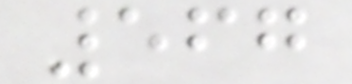567
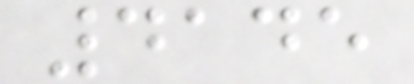4145
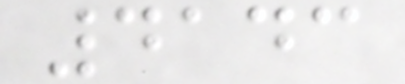4143
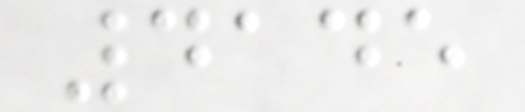4145
